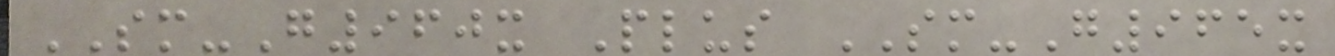SM-G960x Plus SM-G965x
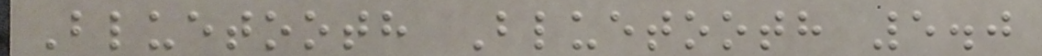Bluetooth Bluetooth 5.0
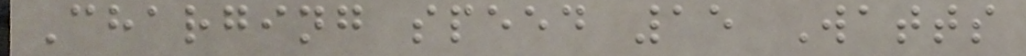Charging speed 15 Watts
